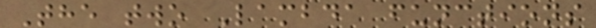The two Lambda functions
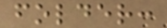folder:
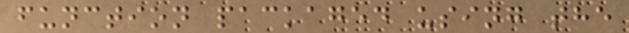function packaged using the
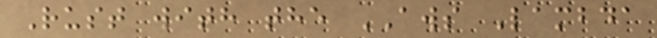Rust with the AWS Lambda
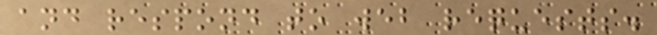and respond to web requests.
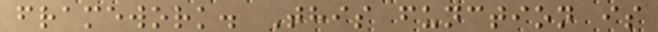framework. This function is
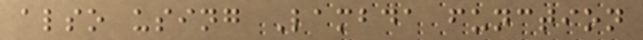also using Lambda function
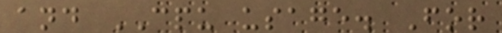and CPU usage. For
